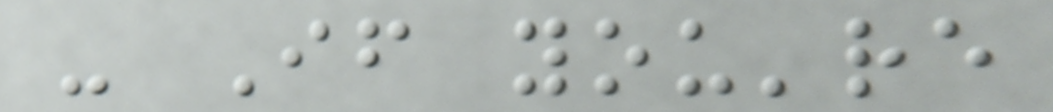- If you're
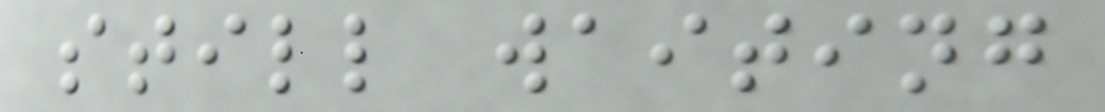still waiting
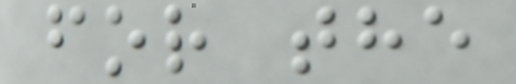for the
